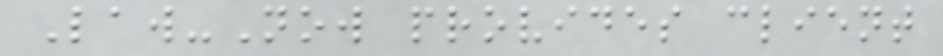Law-Now provides client
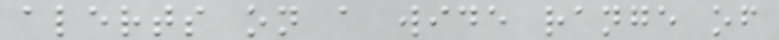alerts on a wide range of
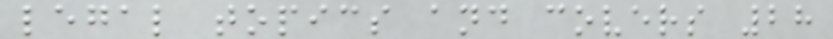legal topics and covers 28
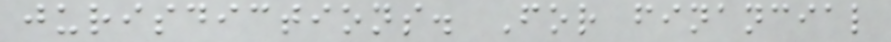jurisdictions. For financial
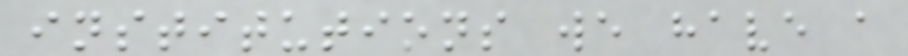institutions we have a
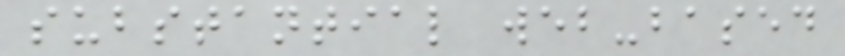substantial web-based
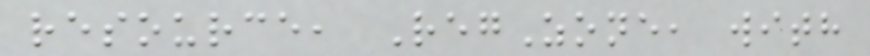resource, RegZone, with
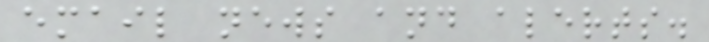email news and alerts.
